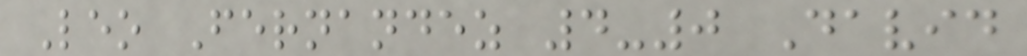Leo Fernandez 4-0 David
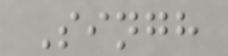Singh
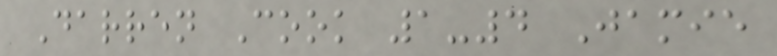Darren Cook 1-4 Jamie
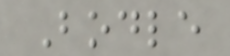Bodle
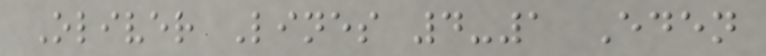Oliver Lines 4-1 Eden
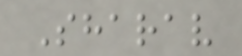Sharav
